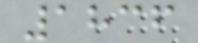1836
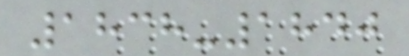1838-1840
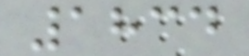1834
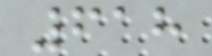618
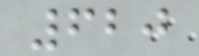620
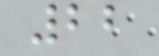22
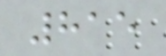815
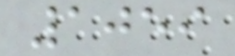1059
